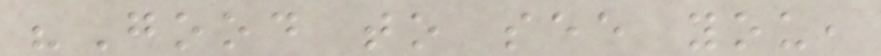"Good to see you,
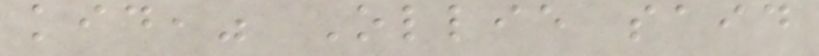kid," Ollie said
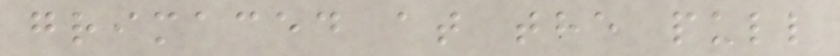grimaced at the pull
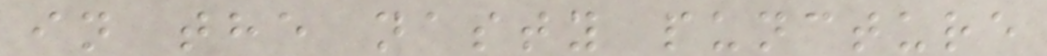in the nasty puncture
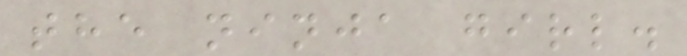the ninja girl.
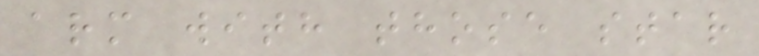arm with those star
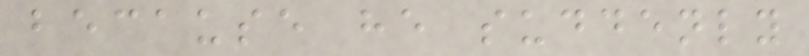because he suddenly
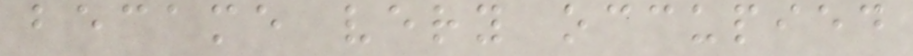became very occupied
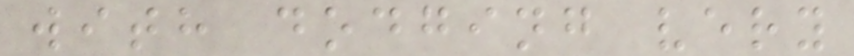with dodging very
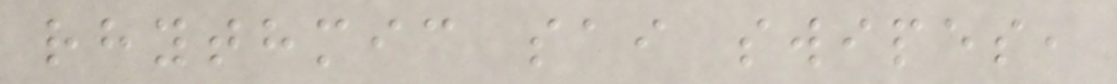rhythmic sai swipes,
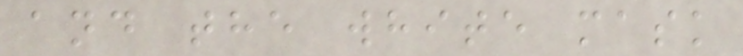and the white mask
